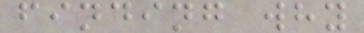finding why
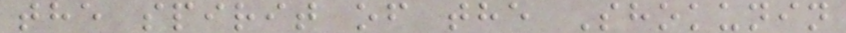the spirit of the Shokunin
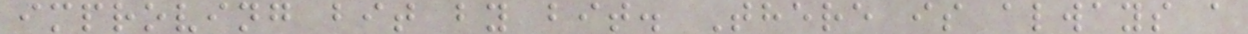improving bit by bit. There is always a
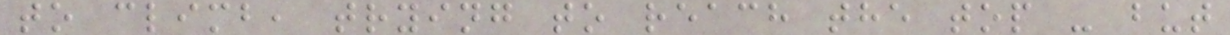to climb, trying to reach the top - but
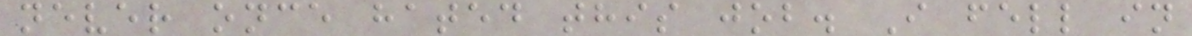never once hated this job. I fell in
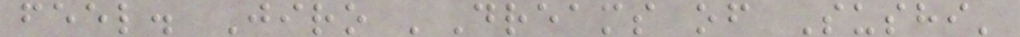feel. Jiro 'Dreams of Sushi'
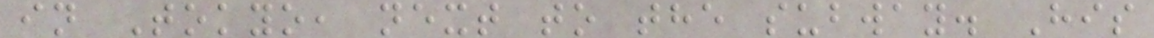in Tokyo, next to the subway. His
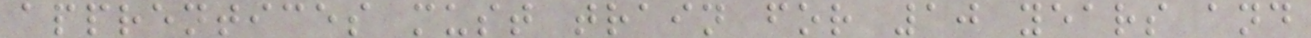apprentices must train for 10 years and
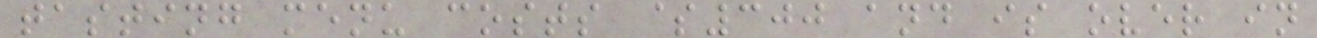tasting menu costs $300 and is over in
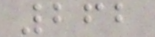262
